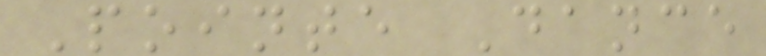Pointe Dance
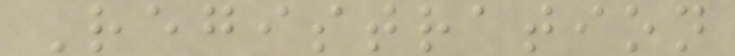Registration
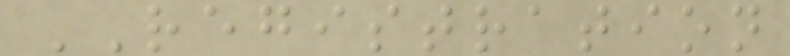REGISTRATION
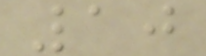10
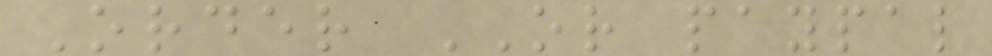Order OR paypal
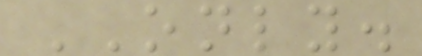ONLY.
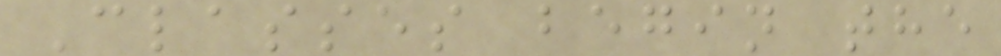Classes begin the
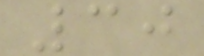30
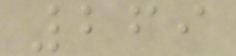269
